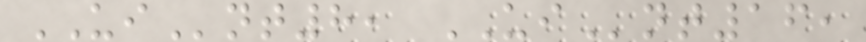UInt8, UInt16,
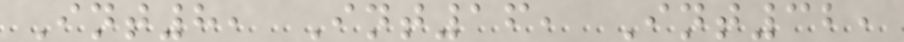Int8, Int16, Int32,
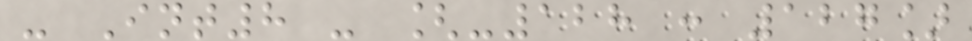- Int8 - [-128 : 127]
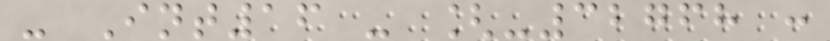- Int16 - [-32768 :
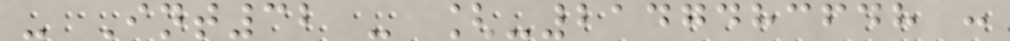- Int32 - [-2147483648 :
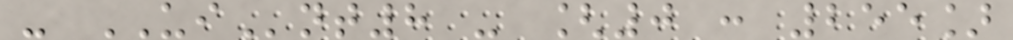- UInt8 - [0 : 255]
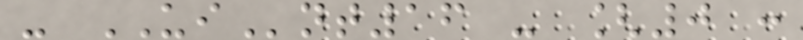- UInt16 - [0 :
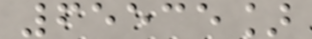65535]
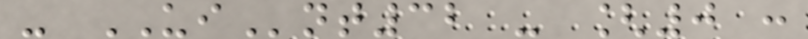- UInt32 - [0 :
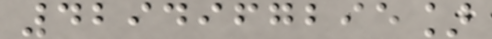4294967295]
